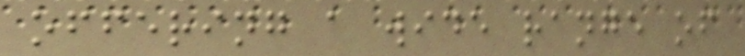offering a wide range of
